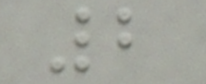2
